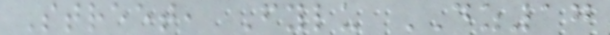Street, Fylu DZ17
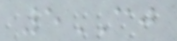5CJ
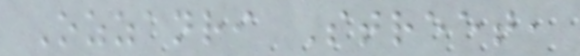Ozzanri Street,
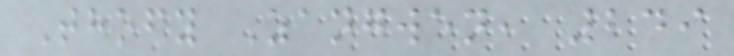Thofy Zangwen, 249
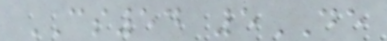CS54 5DE
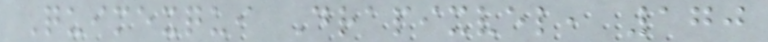Quimexqui Drapixvel, 170
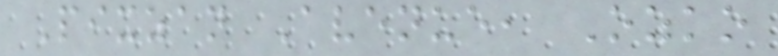Pixzan Avenue, Ozko
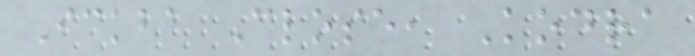Ickba Close, Kodra
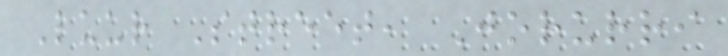Luur Street, Jorurri
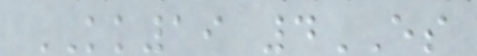KK19 4ES
